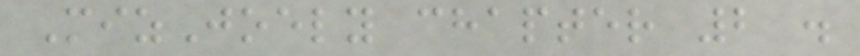MizJoely chapter 2 .
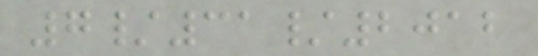7/31/2012
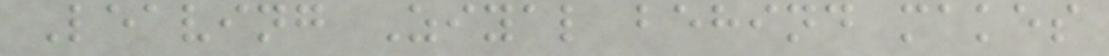Leaving Ziyal behind makes
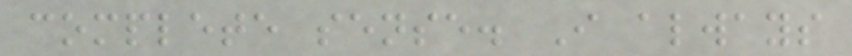complete sense. I always
